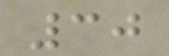30
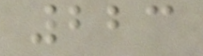223
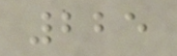225
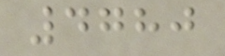4780
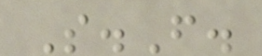S.F.
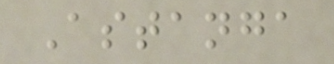Astanga
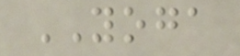YOGA
